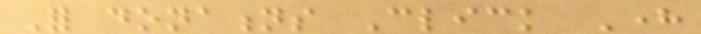For donations Click Here
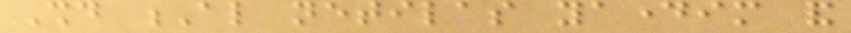Should Al netilas yadayim and
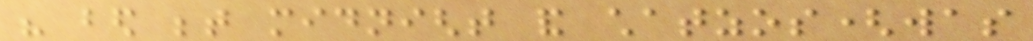his bed between midnight and chatzos(was
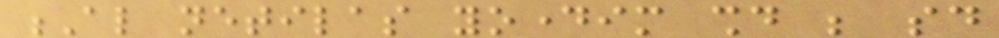Al netilas yodayim should be said
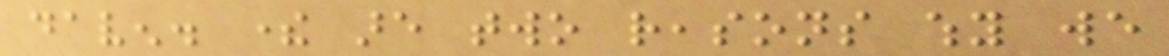daven. there are two reasons why we
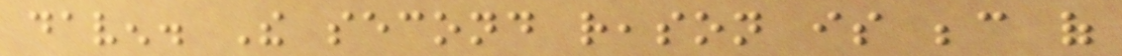daven. The second reason is because of
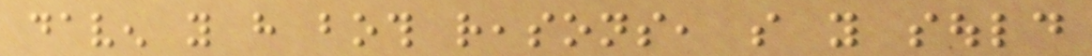daven you have both reasons, so you sould
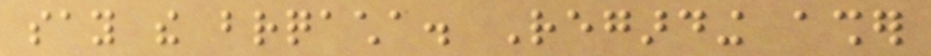say the brqacha. Regarding asher
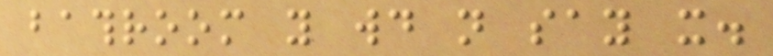bathroom you would not say it.
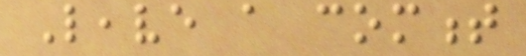Leave a comment
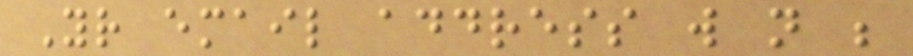Your email address will not be
